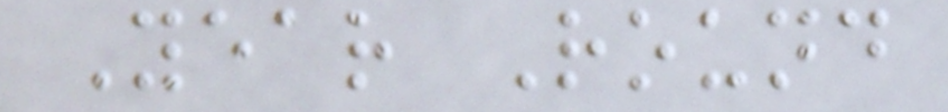Year Round
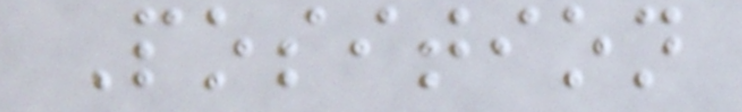Position
